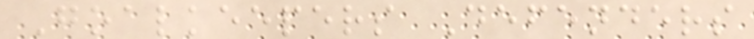Goalkeepers Defenders
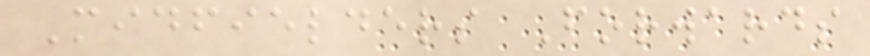Midfielders Forwards
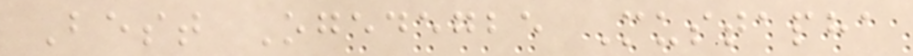Best Ogedegbe Mustapha
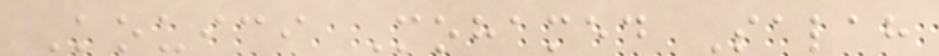Kouici Mohamed Salah
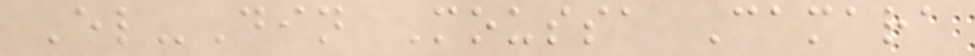El-Din Moussa Camara
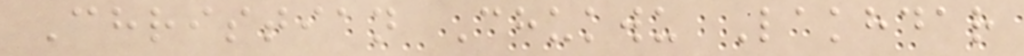Christian Chukwu Lakhdar
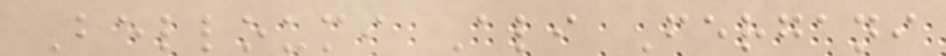Belloumi Ali Fergani
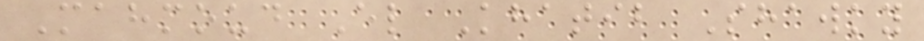Mahmoud El Khatib Shawky
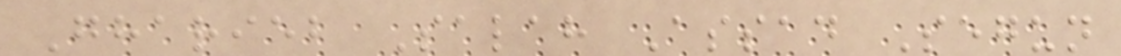Gharieb Salah Assad Segun
